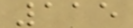115
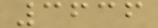3636
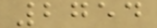2754
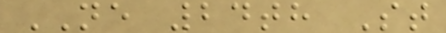NE 24th St
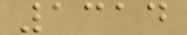1314
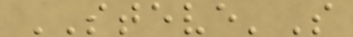STEVE'S
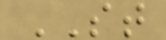ST
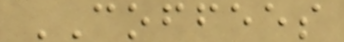COFFEES
